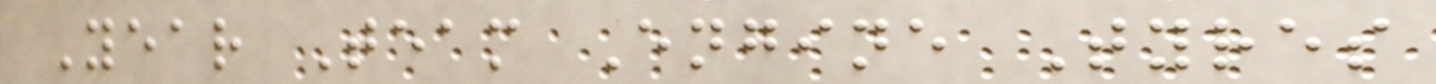Year Team Engine Tyres
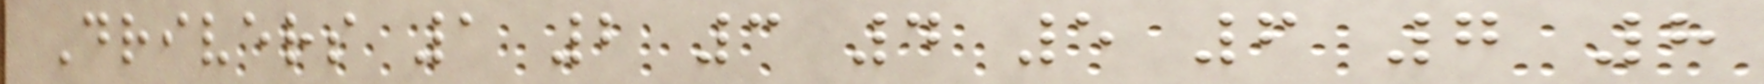Drivers 1 2 3 4 5 6 7 8
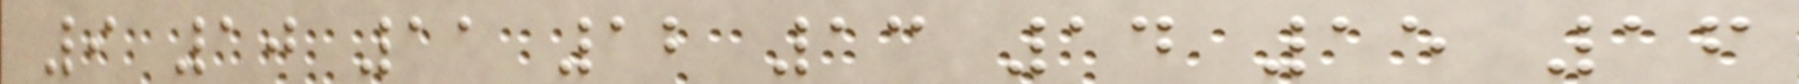9 10 11 12 13 14 15 16
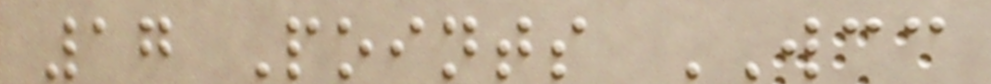17 Points WCC
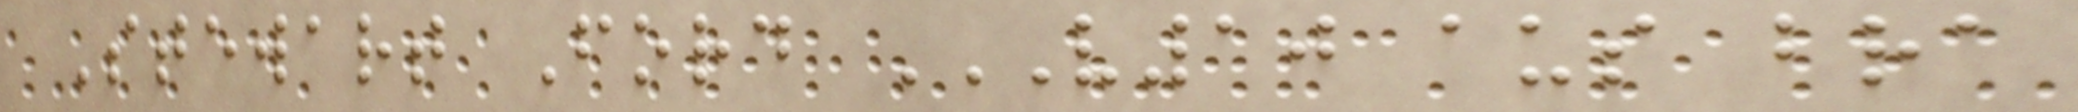Stewart Ford V10 AUS BRA
